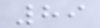89
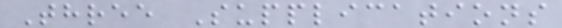Three Supplications
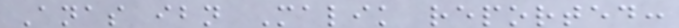Anas ibn Malik reported:
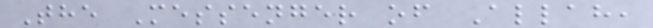The Messenger of Allah,
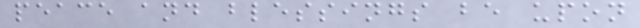peace and blessings be upon
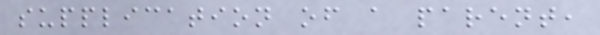supplication of a parent,
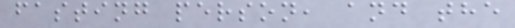fasting person, and the
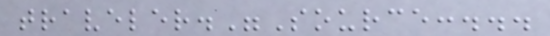traveler."Source:...
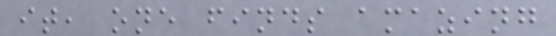it, one finds amazing
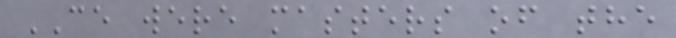CE were masters of the
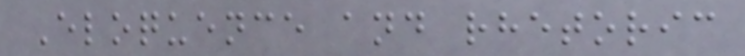Eloquence and rhetoric
